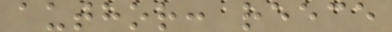author: reece
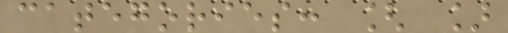categories: [ ]
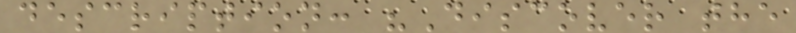description: "Discover the
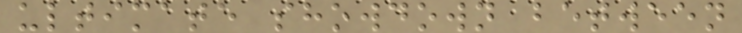ultimate showdown between
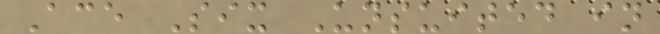Ace Six Unsuited in
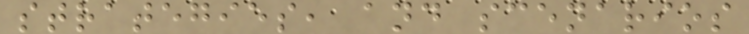strategies, and scenarios
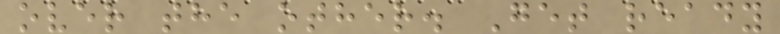over the other. Get ready
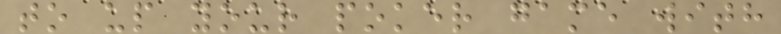to up your poker game with
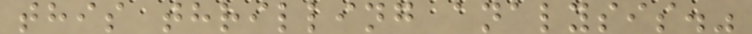this thrilling analysis."
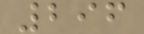296
